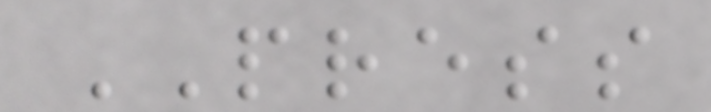PRESS
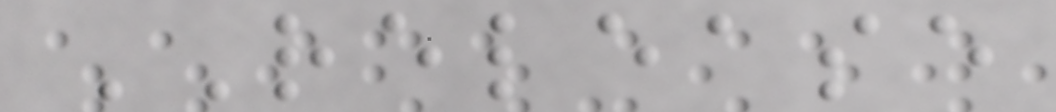RELEASE
